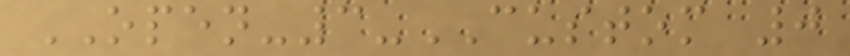OPEN-3-CUSTOM 0
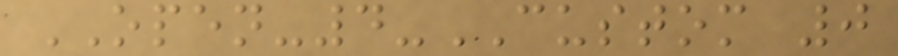OPEN-4-CUSTOM 0
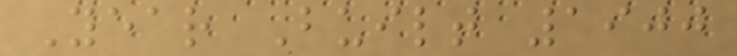Year Built 1900
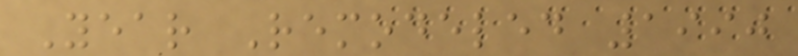Year Remodeled 1990
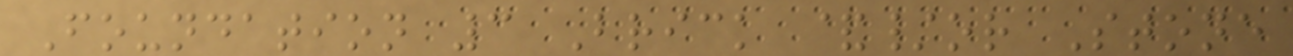Foundation 3 Brick &/or Stone
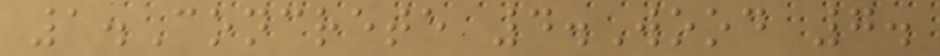1.Concrete 4.Wood 7.
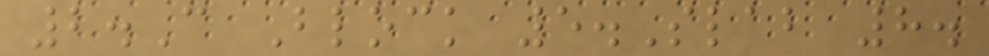2.C Block 5.Slab 8.
